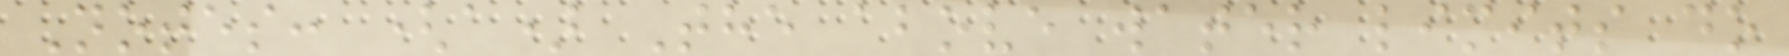Notes: (a) The above water limits do
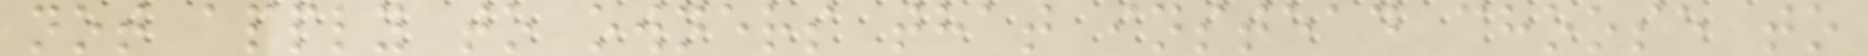not apply to owners that instead choose to
